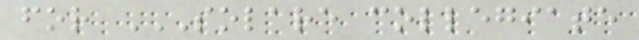for SOLARE COLLEGIATE
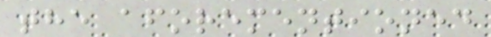the aforementioned
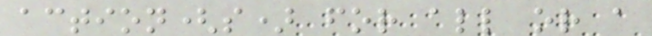action(s) for all or a
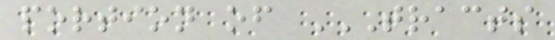portion of TRACTS
